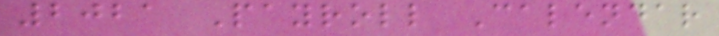2021 Payroll Calendar
